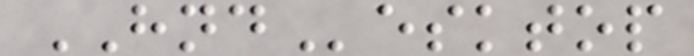HNDesktop
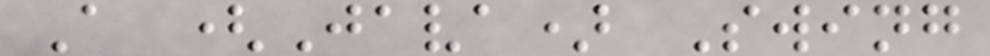A (Java) Swing
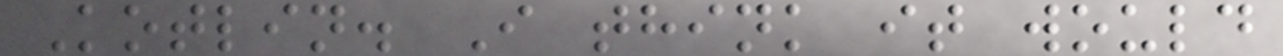Kotlin. I think it would
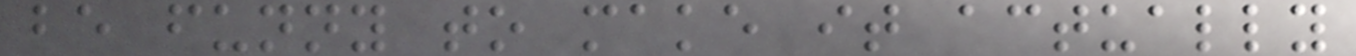be funny to make it actually
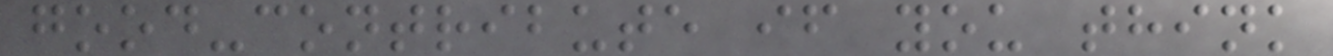good-contribute if you think
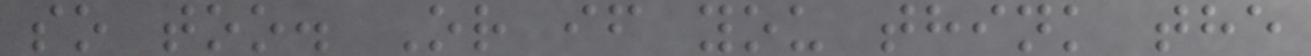so too. Or if you think the
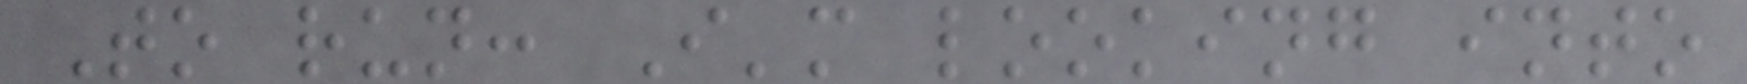To run: I'm looking into
